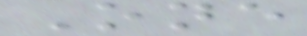One
